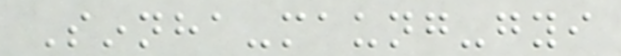Sinnha-maung-gyi
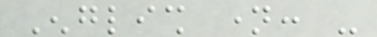English name: -
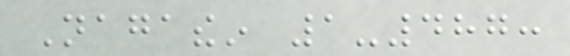Nagathein 1-487:
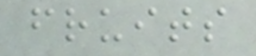fruits
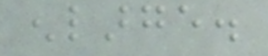enlarge.
